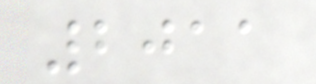2011
